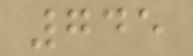745
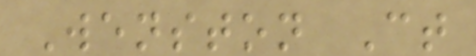Wenston Ct
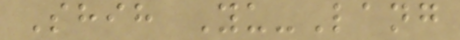Shih Yu-Lang
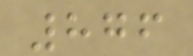876
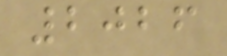2026
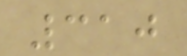310
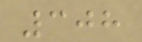308
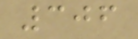306
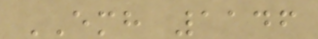EMH 1146
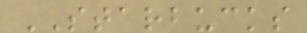STARBUCKS
